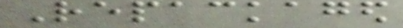Repackaged
